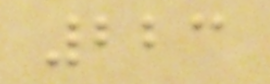223
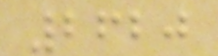2620
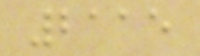2115
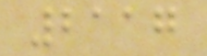2117
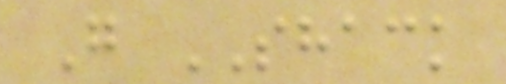G SHACK
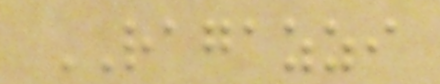RAGAZZI
